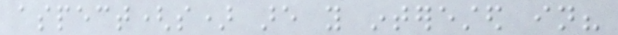aspect(s) are you interested in?
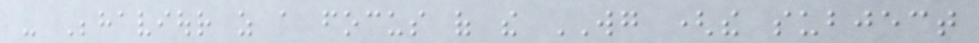- Behaviour as a focus of the WG (the subject
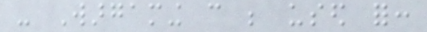- Wargaming can be used for:
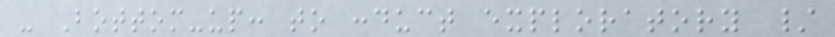- Bottom-up: to conduct exploratory /
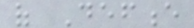of Defence
